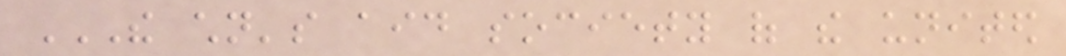THE CHILDREN'S AID SOCIETY OF THE UNITED
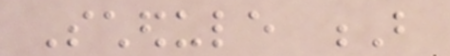Schedule B
